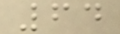64
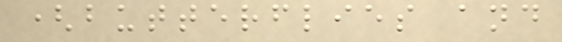(butterflies and
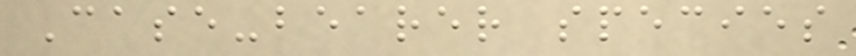Case-bearer species
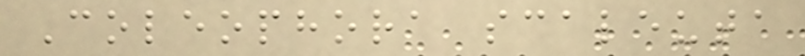Coleophora scaleuta
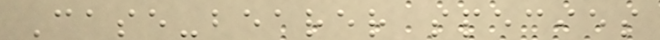Case-bearer species
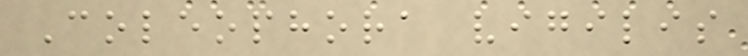Coleophora vigilis
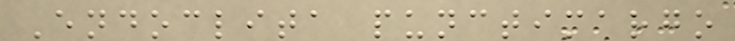Endoclita punctimargo
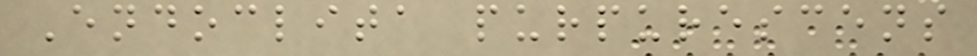Endoclita purpurescens
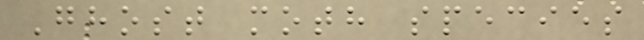Ghost moth species
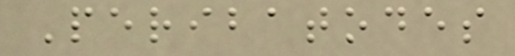Peribatodes
